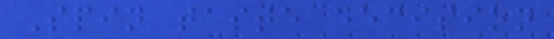Spin taste decision
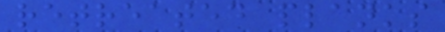retreated planks
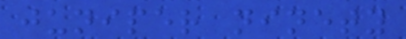juniper ninety
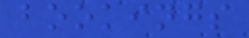bookings
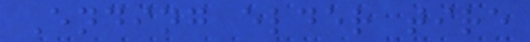Ending elder tire
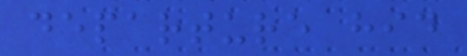departure hid
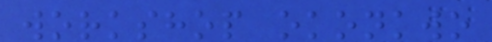workshop okonkwo
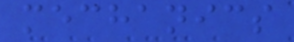mechanics
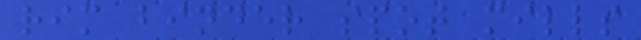rim binder spot mills
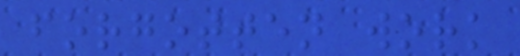forgotten work
